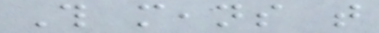This means that
